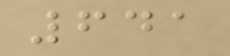641
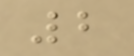2
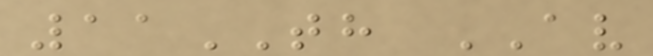11TH AV
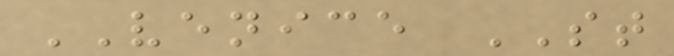VENICE ST
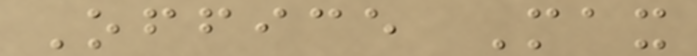Office Max
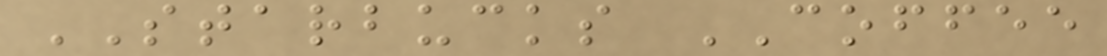STARBUCKS COFFEE
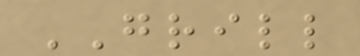GRILL
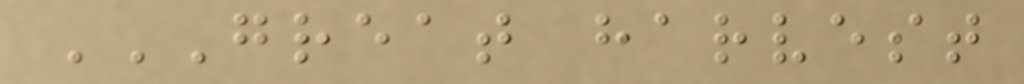GREAT HARVEST
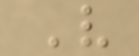V
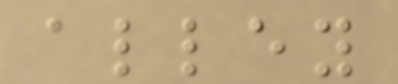alley
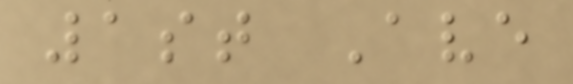1st Ave
